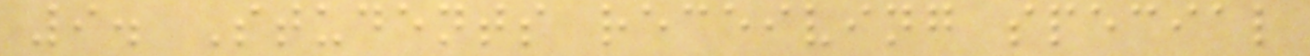9. Students receiving special
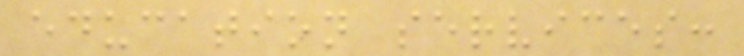education services:
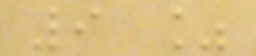9 %
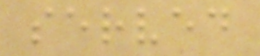served
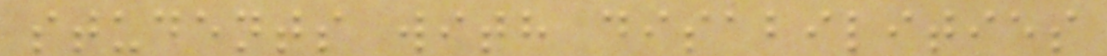students with disabilities
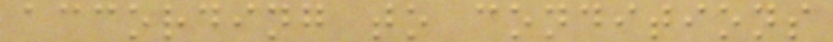according to conditions
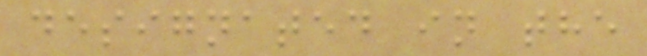designated in the
